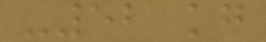-52 kg
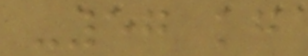-57 kg
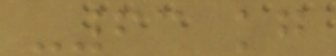-63 kg
